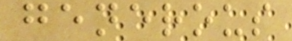generous
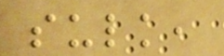sulk,
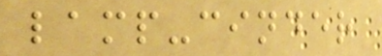lamp-cinder
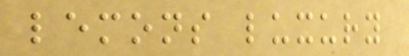lemons luxury
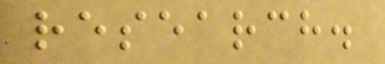research.
